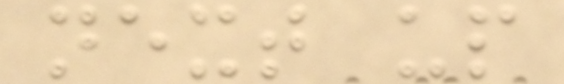next up
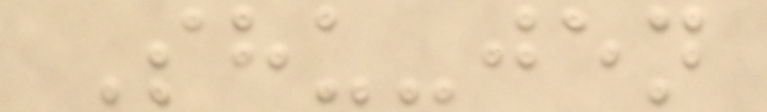Shu-jen
